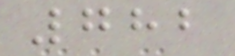782
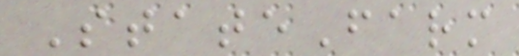StateFarm
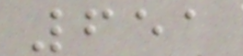651
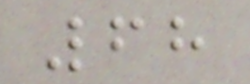68
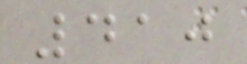410
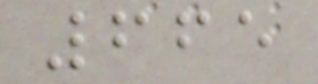665
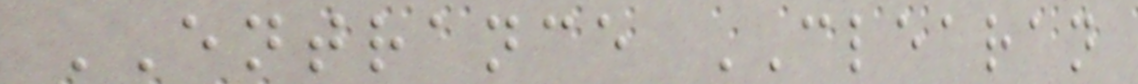ENTRANCE CLEARAN
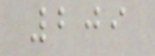209
